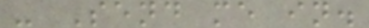- Send me in.
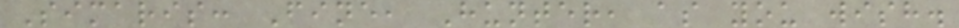Simaris: Fine, Hunter, as you wish.
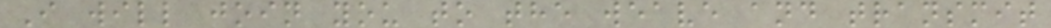I will join you to the weave and transmit
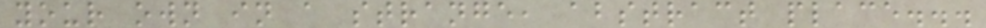your own in a strange, abstract place...
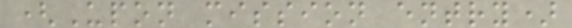(Upon mission entry)
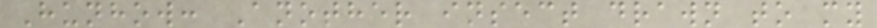Hunhow: Another insect drawn to my
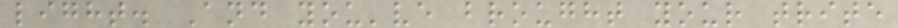light. And you've brought your trite
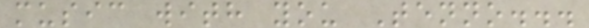music with you Tenno...
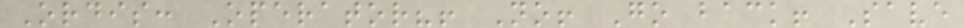Ordis: Operator?! No! Go back! Save
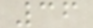36
